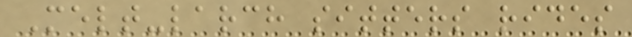Melt-larch sitters rides
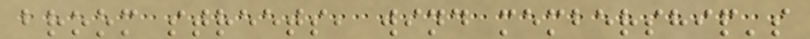broom streets, wind membership's
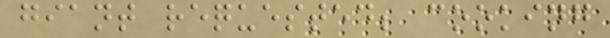giant requested; cooking
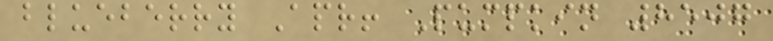blueberry Apr! Pumpkin 8507
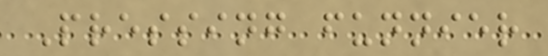Pressing funnier
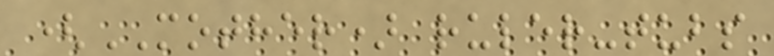(MOTHER) ruler-tubs
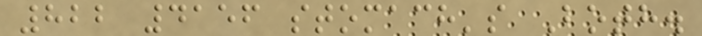822 4156 stomach's Both.
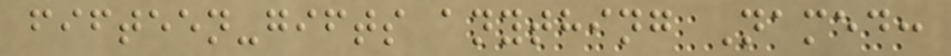fifteen-gifts anything Named:
